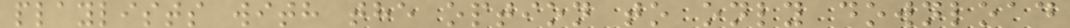playlists with the option to only download
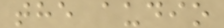the audio
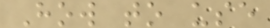How to use
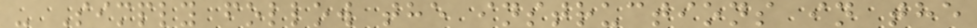- Simply follow the instructions in the
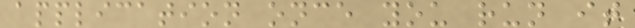application once you run it
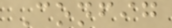Config
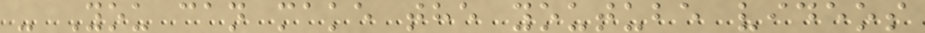- You can make the youtube videos
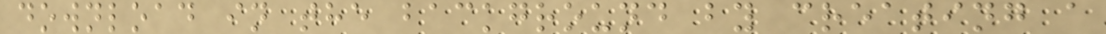download in the background by creating a
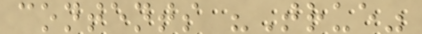contents "True"
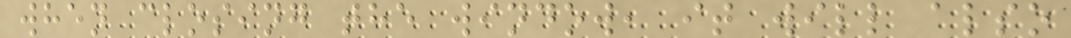when closing the window, it will also
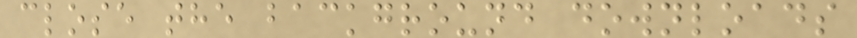close the background downloads
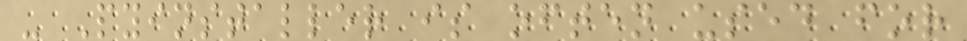- Pyinstaller is often used for
